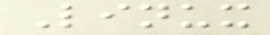Linux
